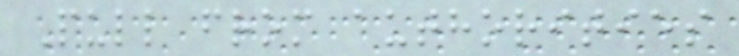Pull from authorities
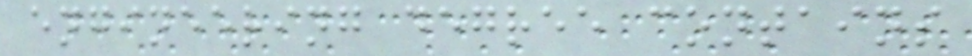engineering degree contains
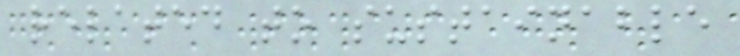related to sustainable
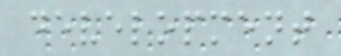development
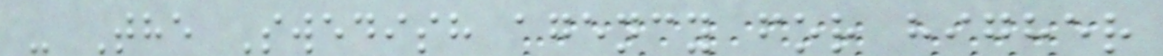- The Swedish agency for higher
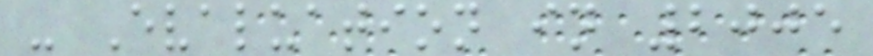- Evaluation in 2005
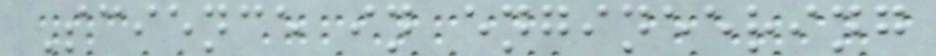Science in engineering
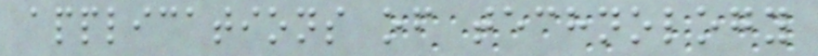applications of technology
